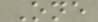One
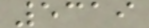5319
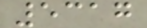5317
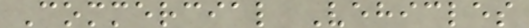Commercial Vehicles
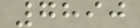7890
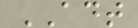ADT
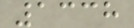1338
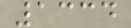1334
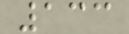133
